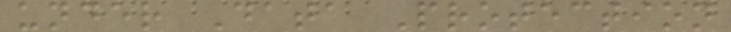under Data Protection
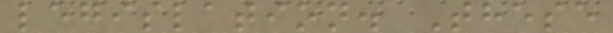legislation. These
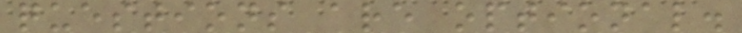questions are optional.
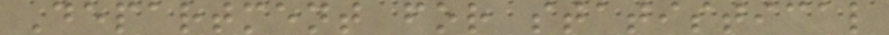Department for statistical
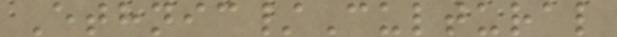Ethnic/Cultural
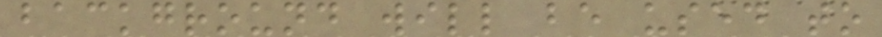background will be used to
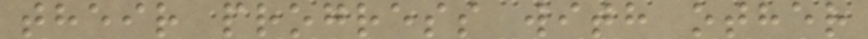their progress with other
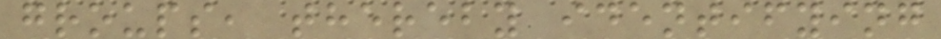groups, thereby identifying
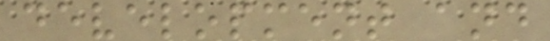development and
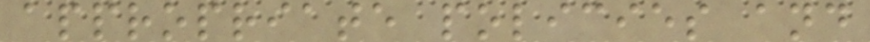appropriate policies and
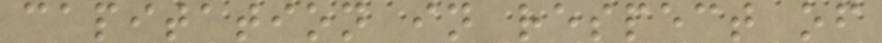capitation in respect of
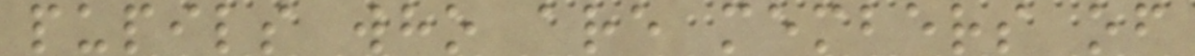pupils who are members of
